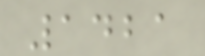1421
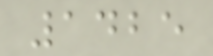1425
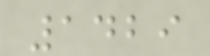1429
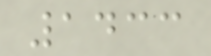1433
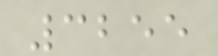3255
